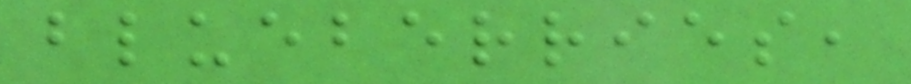blueberries,
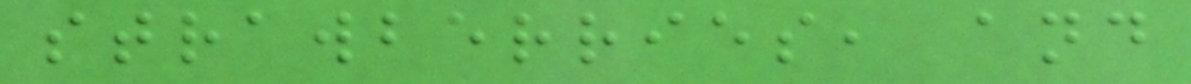strawberries, and
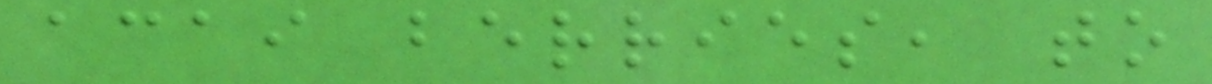acai berries, to
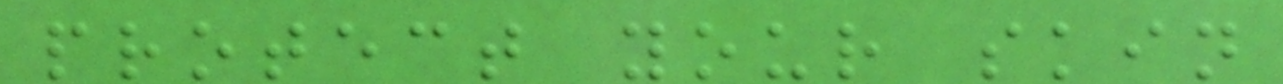protect your skin
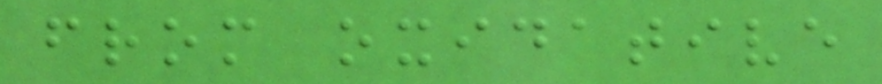from oxidative
